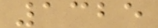1325
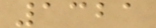1321
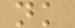nk
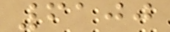6100
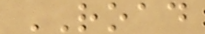ROAD
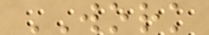WORK
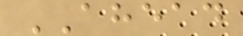AHEAD
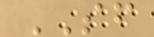SF
